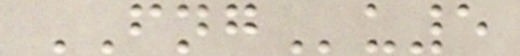FNGu5
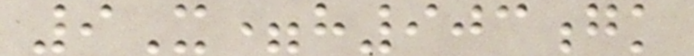9X=h903gk
